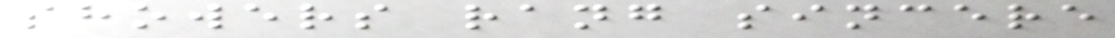showers rang sincere
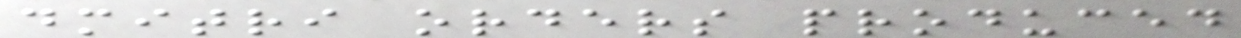dmitri orders produced
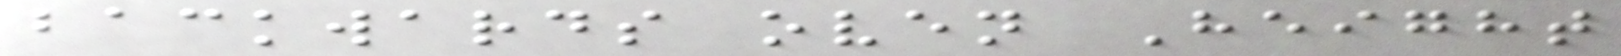backwards oven Height
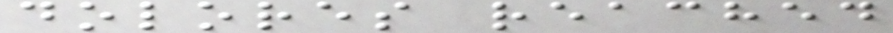dolores reached
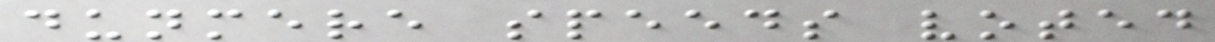dunmere speeds voted
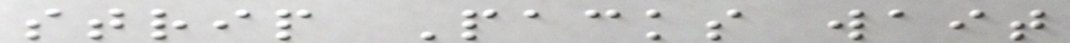strip Packs wait
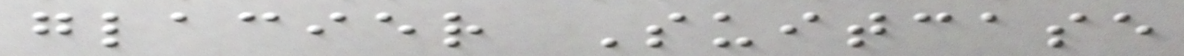glacier Suitcase
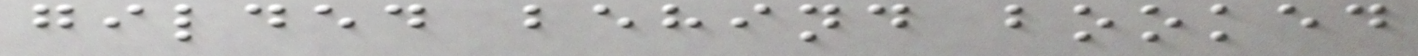gilded behind booked
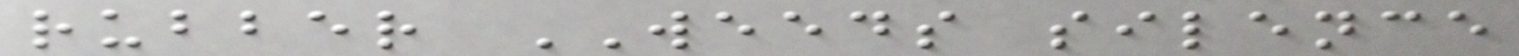rubber WEEDS silence
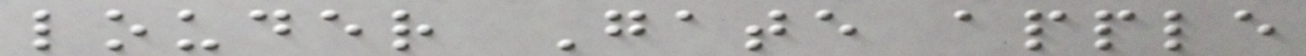louder Gate apple
